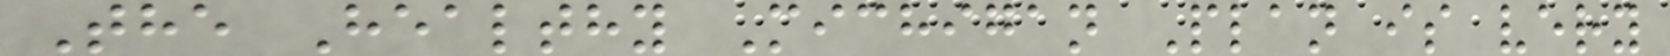The Healthy Michigan Plan is very
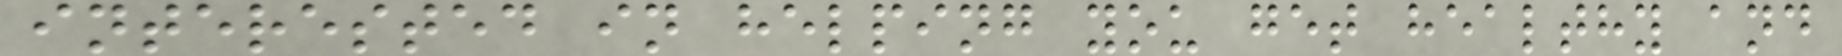interested in helping you get healthy and
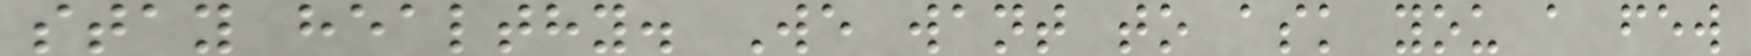stay healthy. We want to ask you a few
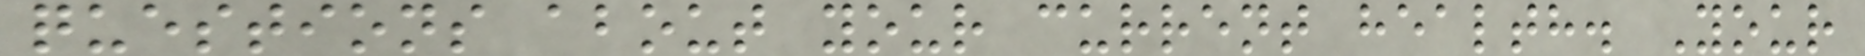questions about your current health. Your
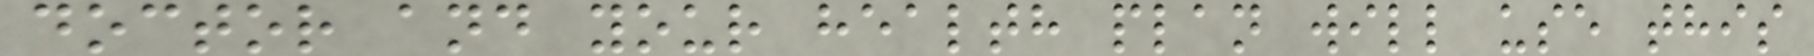doctor and your health plan will use this
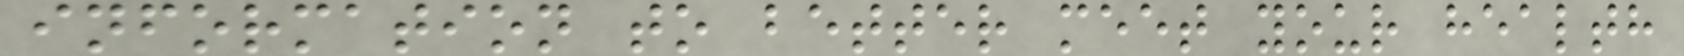information to better meet your health
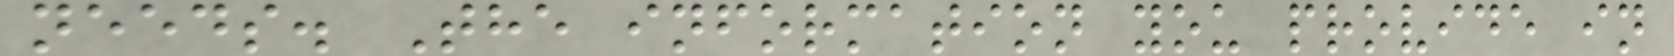needs. The information you provide in
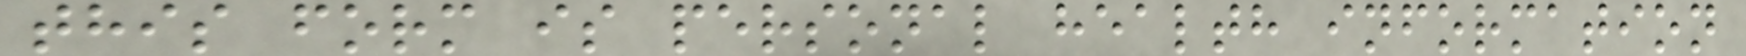this form is personal health information
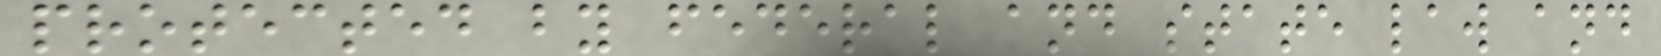protected by federal and state law and
